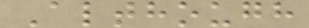Although
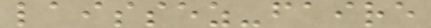laissez-faire
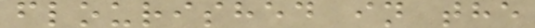flourished in the
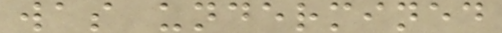was undermined
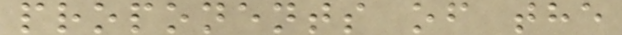proponents of the
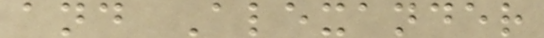and Alexander
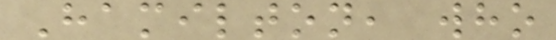Hamilton, who
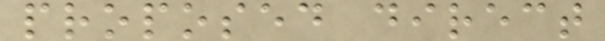proposed direct
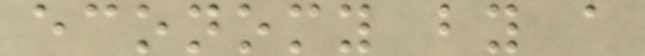economy by a
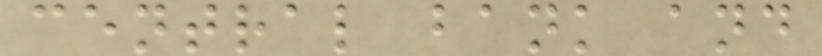central bank and
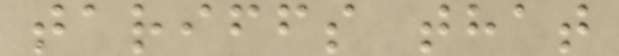tariffs that
